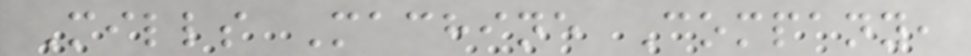Mills Machine Company,
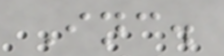Inc.
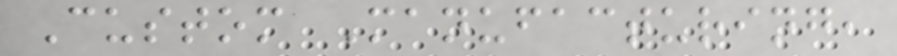Custom Manufacturing,
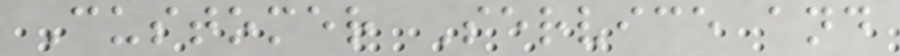Customer Service and
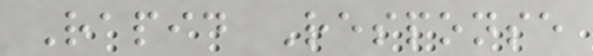Rapid Response
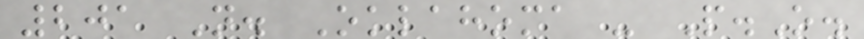201 N. Oklahoma - P.O.
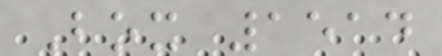Box 1514
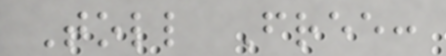Toll Free:
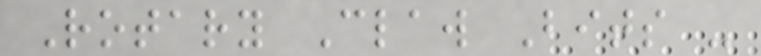Rotary Claw Bits -
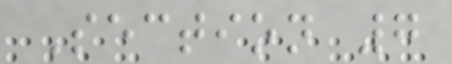Section 7
